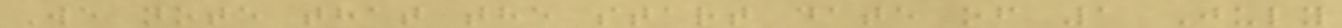We note that the start date of 1 July
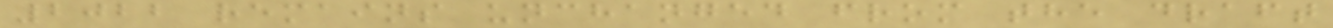2022 remains unchanged from the draft
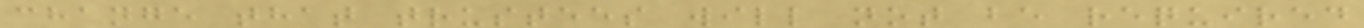change that trustees will not be required
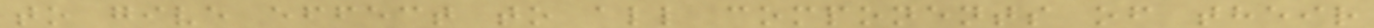to give effect to all components of their
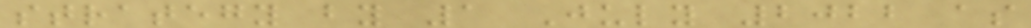strategy by 1 July 2022 as
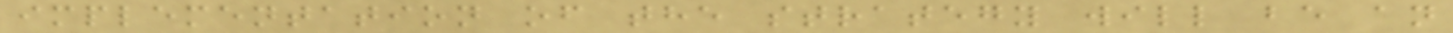implementation of the strategy will be an
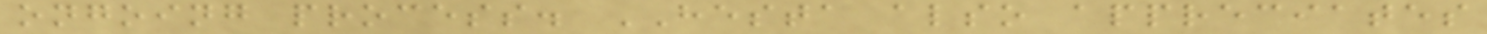ongoing process. HESTA also appreciates
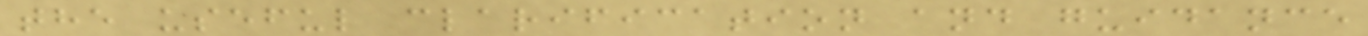the useful clarification and guidance
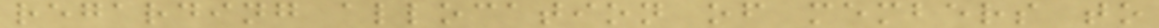regarding allocation of members to
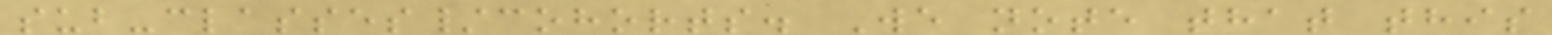sub-classes/cohorts. We note that this
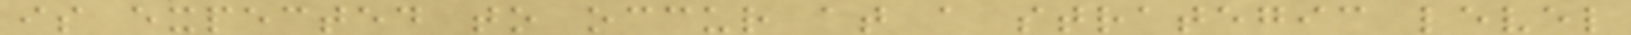is expected to occur at a strategic level
